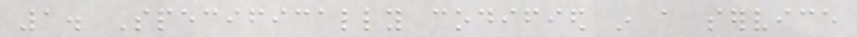1. Specifically codified in a service
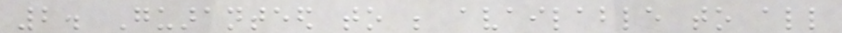2. Guaranteed to be available to all
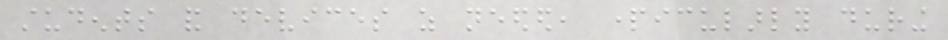students and devices as needed, particularly during
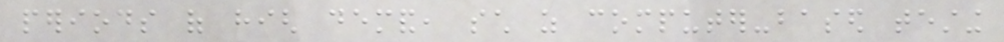periods of high demand, such as computer-based testing
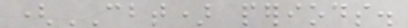(CBT) periods.
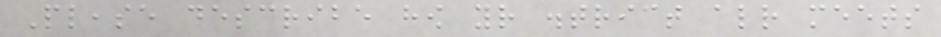Please describe how your district already meets
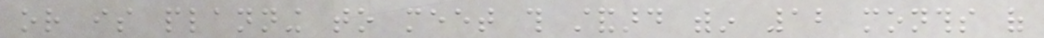or is planning to meet this standard within 12 months of
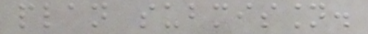plan submission.
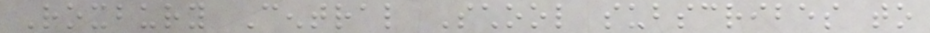Roxbury Central School subscribes to
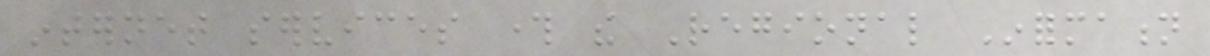internet services through the Regional Information
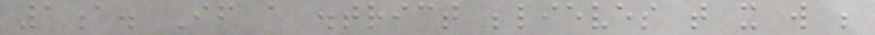1a. If a district believes that it will be
